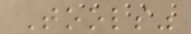Tools"
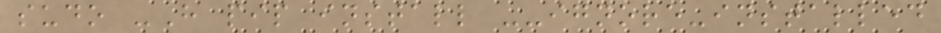sudo -H pip install --ignore-installed
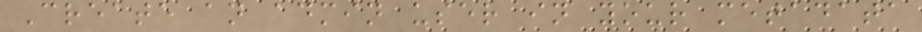Create an admin user in your metadata
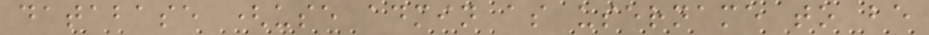database (use admin as username to be
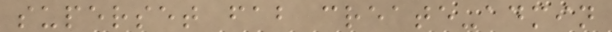superset fab create-admin
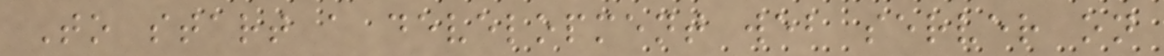To start a development web server on
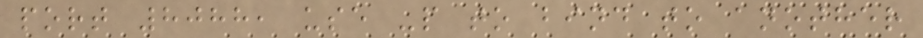port 8088, use -p to bind to another
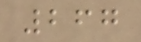267
